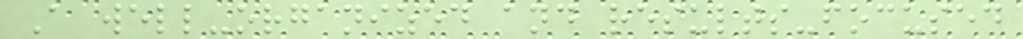A well-organized and results-focused
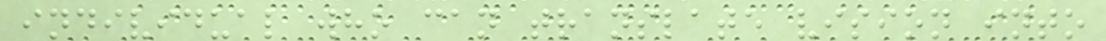individual who can translate vision into
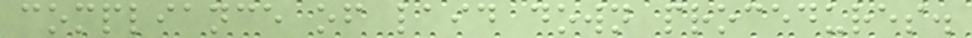compliance of laid down procedures.
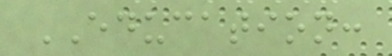EDUCATION:
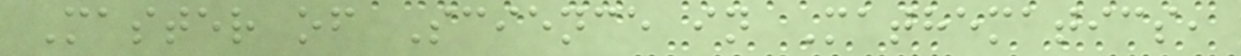Master of Science in Mathematics,
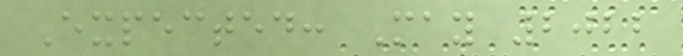Expected: May 2022
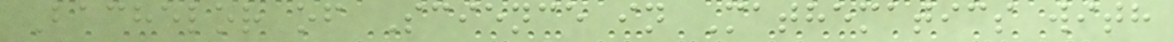Bachelor of Science in Mathematics with
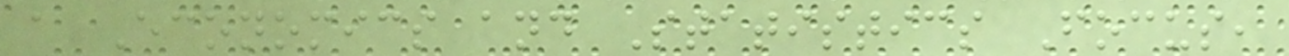a Economics and Statistics Focus,
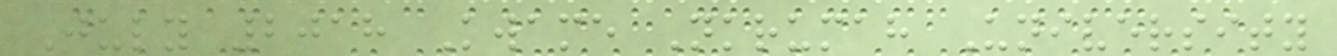July 2018 Kwame Nkrumah University
